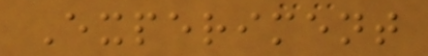Experiment
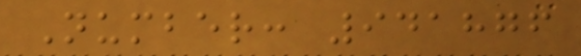Number: 941876
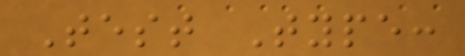Test Type:
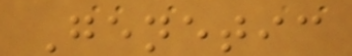Genetic
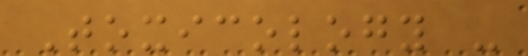Toxicology -
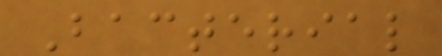Bacterial
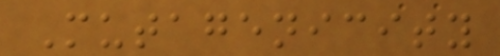Mutagenicity
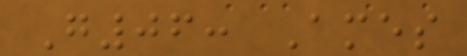G06: Ames
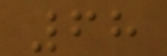68
